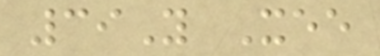39Y Xee
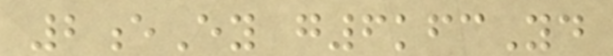2eEy g6kfcYd
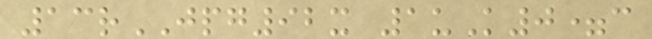13rJPG92x 1uK0=c
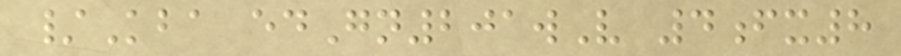/Kba edGn201wV 4fx8
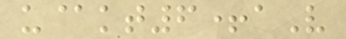u@kt6+aV
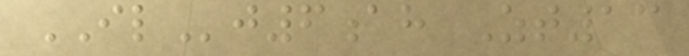ILj6ah Zt13
